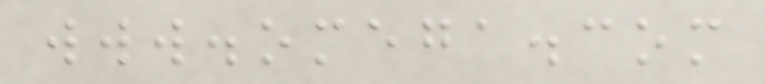www.omega.com
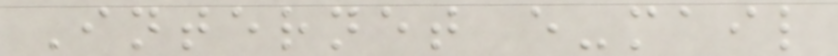Internet e-mail
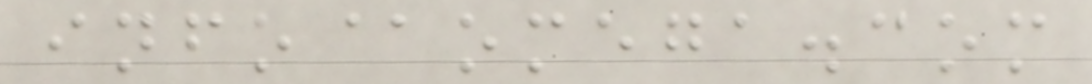info@omega.com
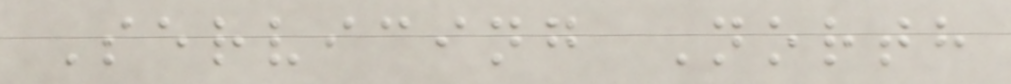Servicing North
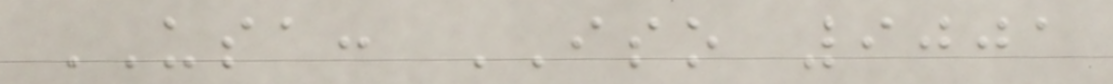USA: ISO 9001
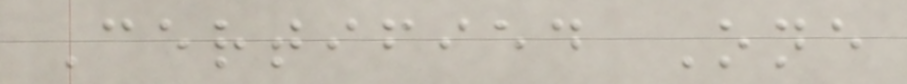Certified One
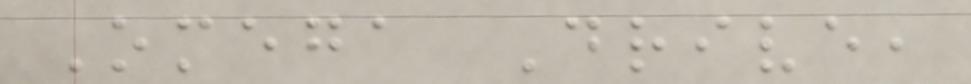Omega Drive,
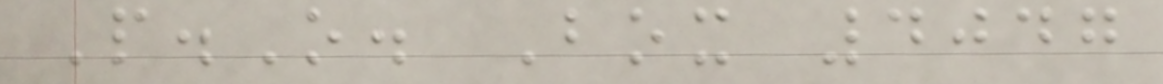P.O. Box 4047
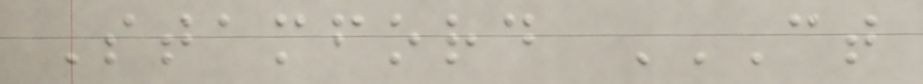Stamford CT
